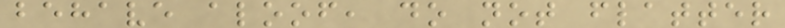behave aloof, do not flatter
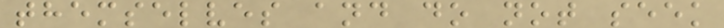themselves and do not seek
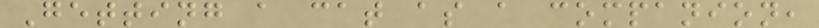Getting a cat as a companion,
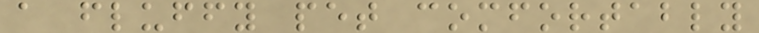a fluffy pet comfortably
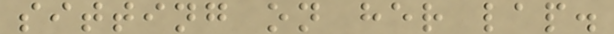sitting on her lap.
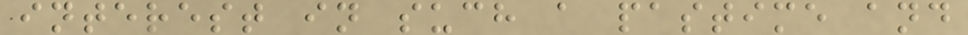interest in such a pastime and
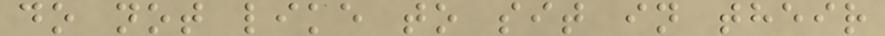do not like to sit in their
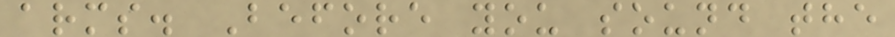arms. Before you sound the
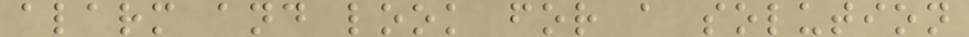alarm and look for a solution
